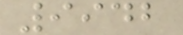9942
